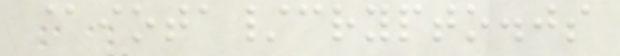@iota/crypto.js
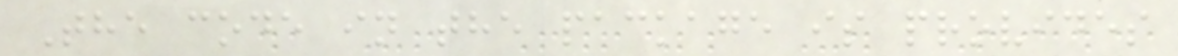The code in the package is provides
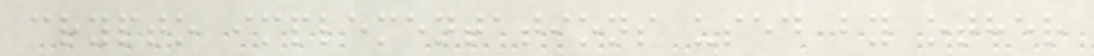crypto implementations used by other
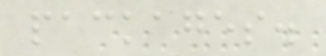packages.
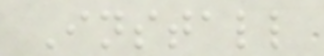Install
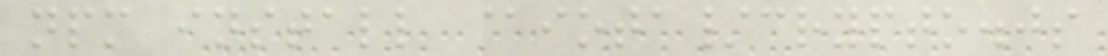npm install @iota/crypto.js
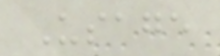Usage
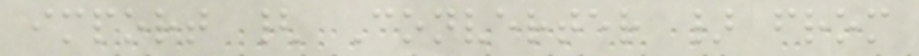import { Converter } from
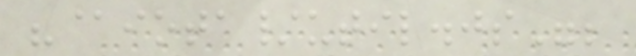"@iota/util.js";
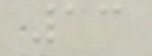13
